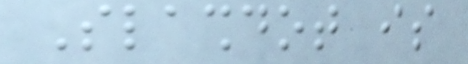Slashdot is
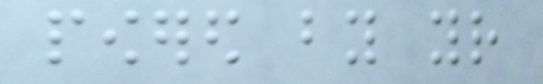powered by your
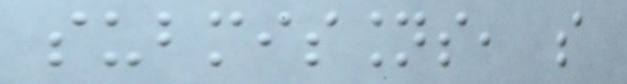submissions, so
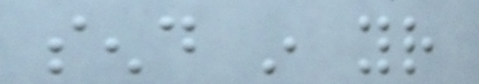send in your
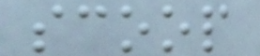scoop
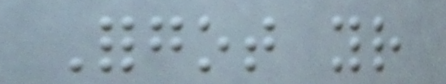Forgot your
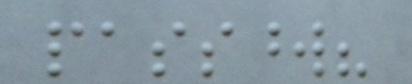password?
